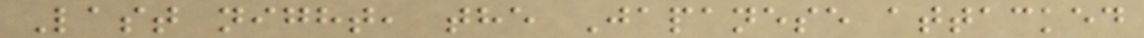Last night, the Japanese attacked
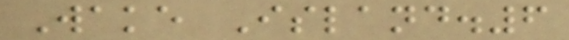Wake Island.6
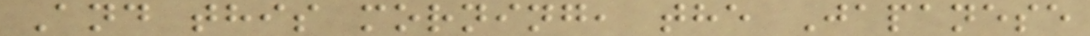And this morning, the Japanese
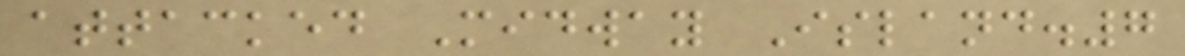attacked Midway Island.7
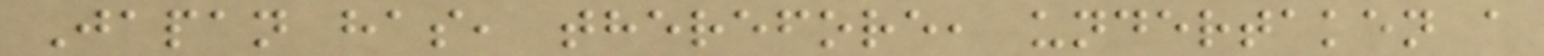Japan has, therefore, undertaken a
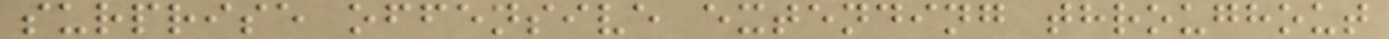surprise offensive extending throughout
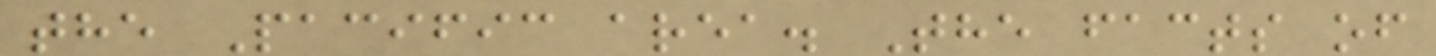the Pacific area. The facts of
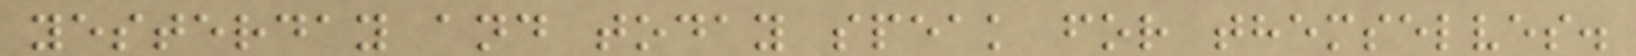yesterday and today speak for themselves.
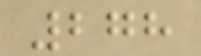278
